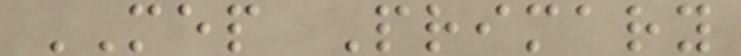MEP Primary
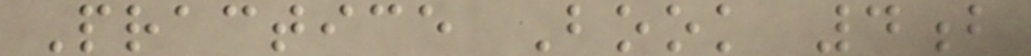Practice Book 4b
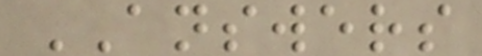ANSWERS
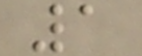1
